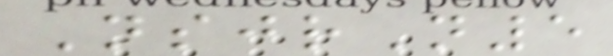NsjrN5
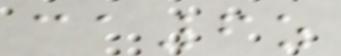ca6z
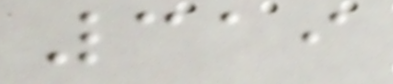319
